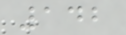142
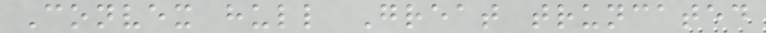Convex hull Great truncated
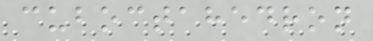cuboctahedron
